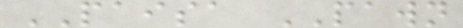PAISA PAWN
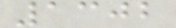1302
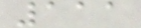111
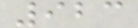923
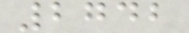2742
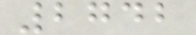2742
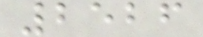2526
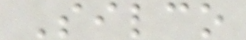Silco
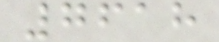7618
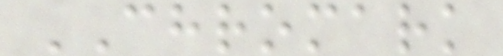CHROMARK
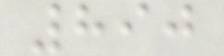890
